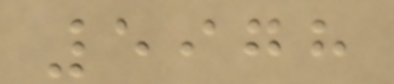5978
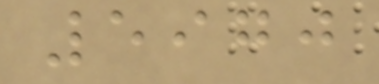5970
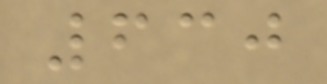630
